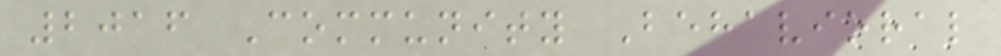2016 Community Behavioral
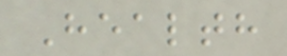Health
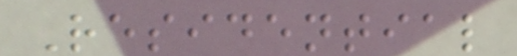Residential
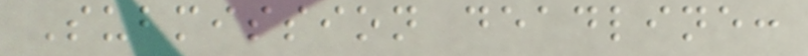Submission deadline:
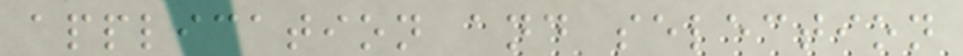application and selection
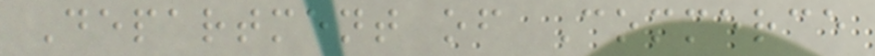Department of Commerce
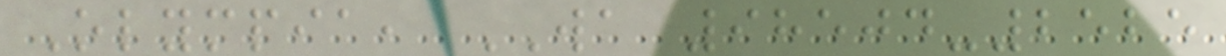Olympia, WA 98504-2525
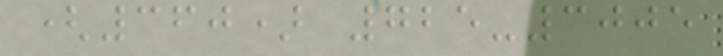(360) 725-3005
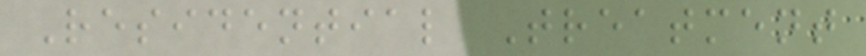Residential Treatment
